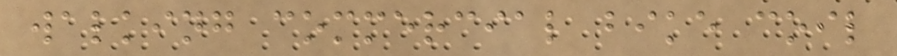walking commercial bike coil
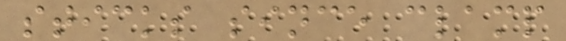sticks since clamp
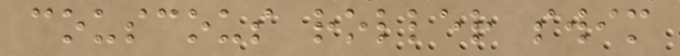couscous roller swim
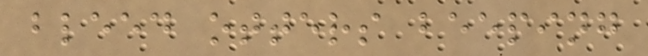bleed otters beeping
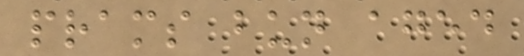prams bun aged
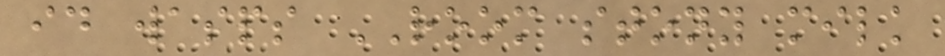id wasps ROOM stony milk
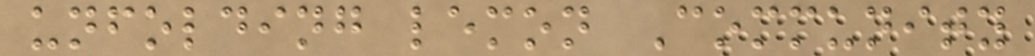unfolding lemon Community
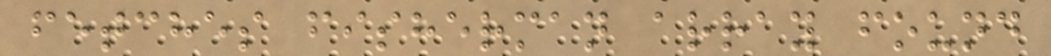fetches fisherman array found
